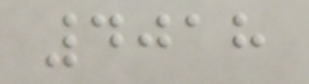4018
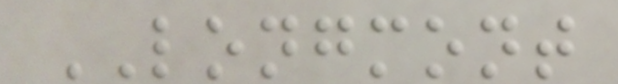LONGMONT
